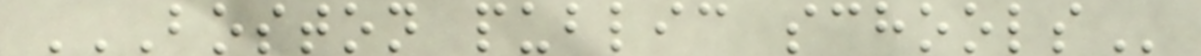BOSTON PUBLIC SCHOOLS
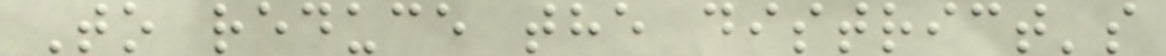To reduce the district's
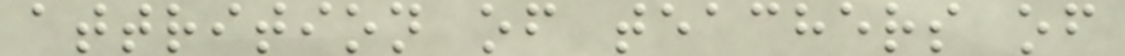attrition of teachers of
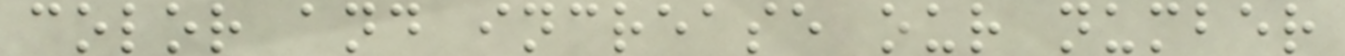color and increase our number
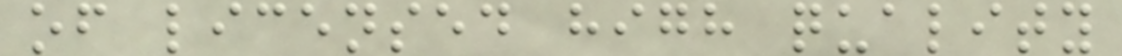of licensed high quality
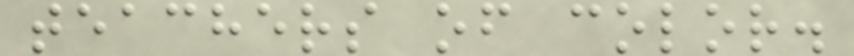teachers of color.
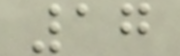17
